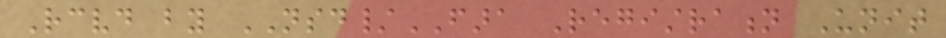Received by NSD/FARA Registration Unit
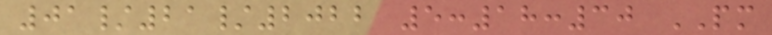01/21/2022 5:18:30 PM
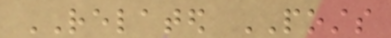RELATED POSTS
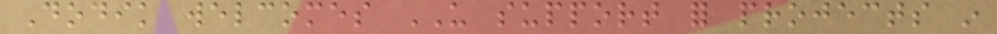Dodik welcomes US support for projects in
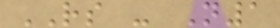RS - N1
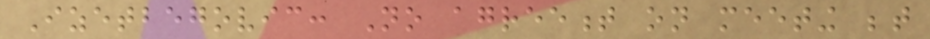Izetbegovic: No agreement on meeting between
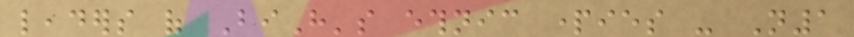leaders of BiH's ethnic parties - N1
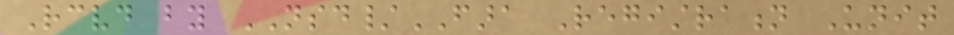Received by NSD/FARA Registration Unit
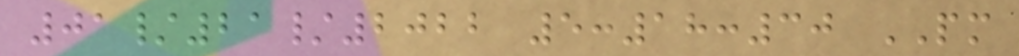01/21/2022 5:18:30 PM
